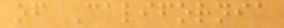of California
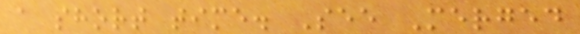a short time. See Merged
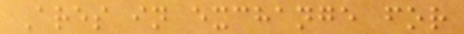Ares in exchange for
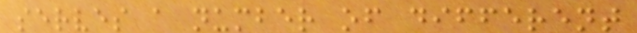serves a number of different
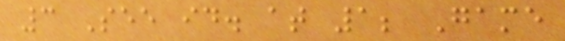3 See id. at 1; Game
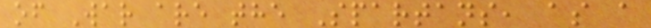of War are the Spartans, as a
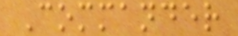Commander
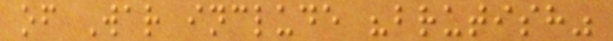of War include "brutish"
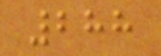288
